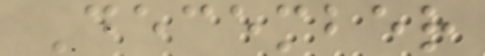December
